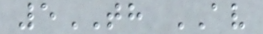5TH AV
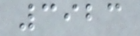3923
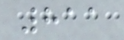811
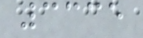3335
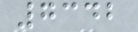7342
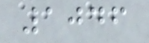1046
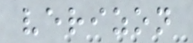verizon
